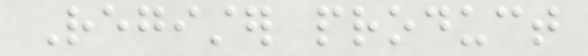Register product
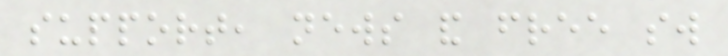support, news and free sw
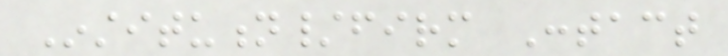Institution/firm Contact
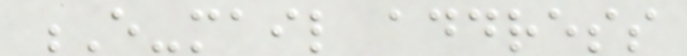E-mail address
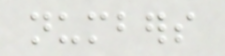numbers
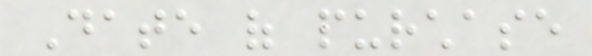Date of purchase
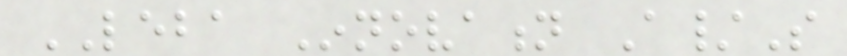LEBA Innovation A/S
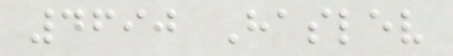4690 Haslev
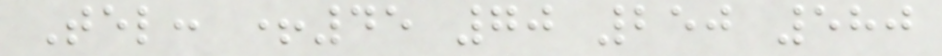Tel: +45 70 250 580
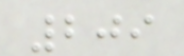209
